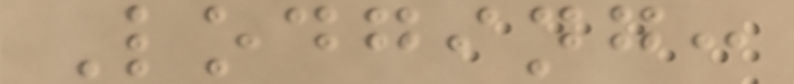Lodging:
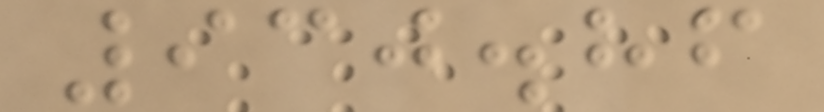930.86
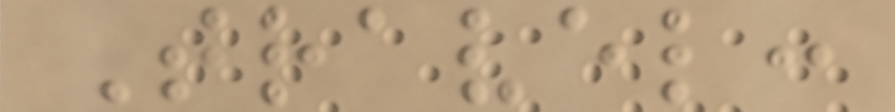Travel:
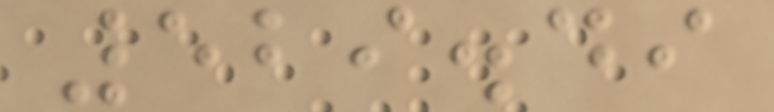529.49
